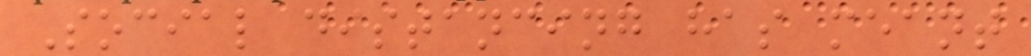Social distancing has meant
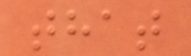that
